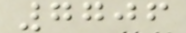7706
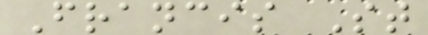Francis St
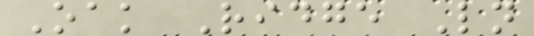Oak Ridge Ln
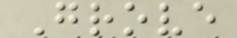Grove
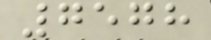7578
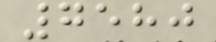7580
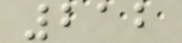212
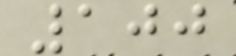100
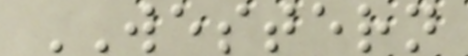WESTERN
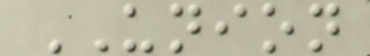UNION
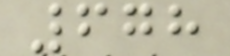678
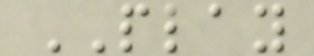PLAY
